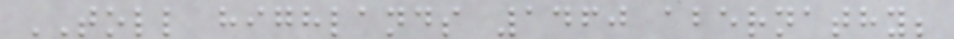TOLL highlands 1460 abernathy;
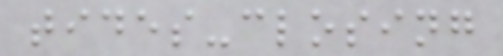tides-closing
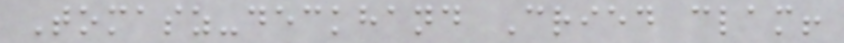Tomasz-deckhand Cried clam!
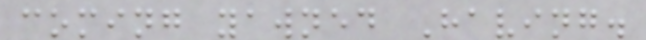coming yawned Having.
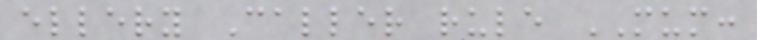ellery Caller rule MUM:
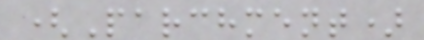(Parchment)
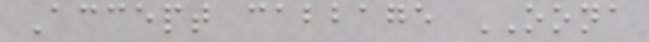Accept cabbage OONA
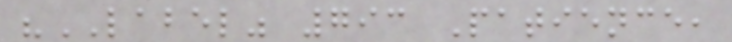"LABEL" 793 Patience,
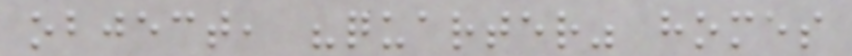object, "quarter" homes
